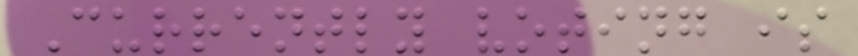Currently voting is
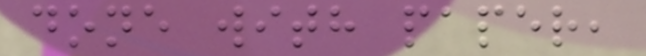done with paper,
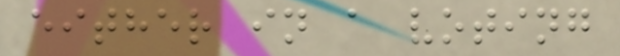either in a voting
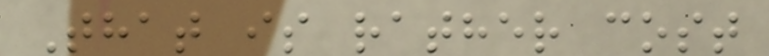That is rather cost
